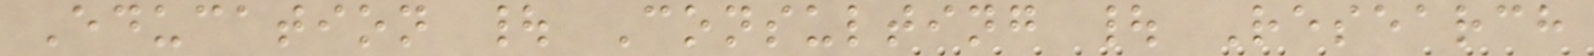Education | Consulting | Research
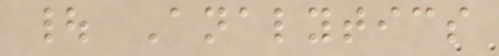| Analytics
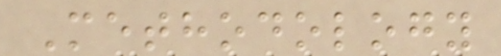Methodology
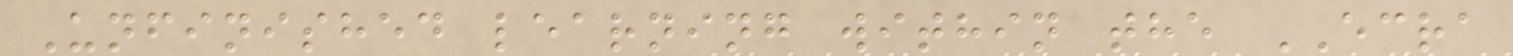Unfinished learning within the ECRA
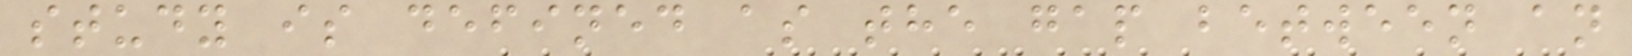study is defined as the gap between an
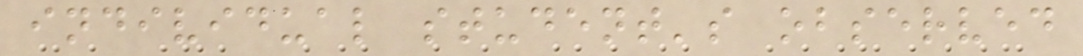individual student's observed
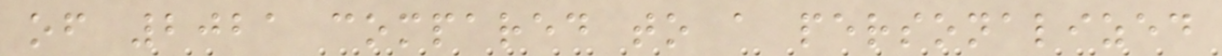of 2021 compared to a personalized
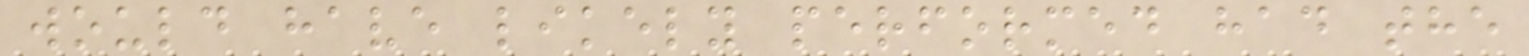would have likely performed had the
